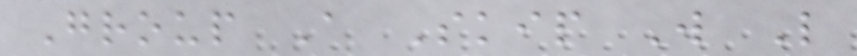Group A Skip W L
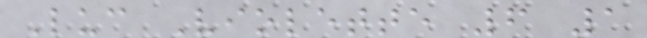Luc Violette 6 1
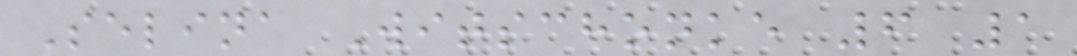Selina Witschonke 6 1
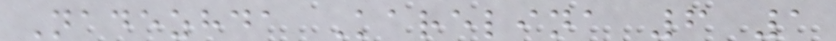Nadezhda Karelina 6 1
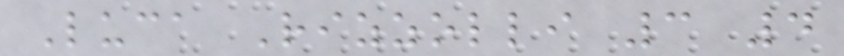Luca Rizzolli 3 4
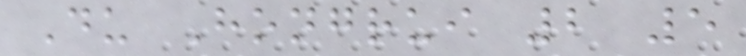Du Hongrui 2 5
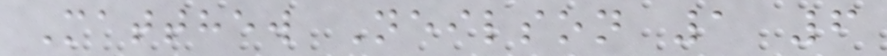Matthew Neilson 1 6
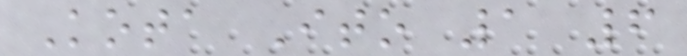Kota Ito 1 6
